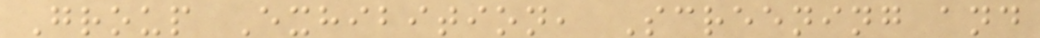Group Exhibition, Screening and
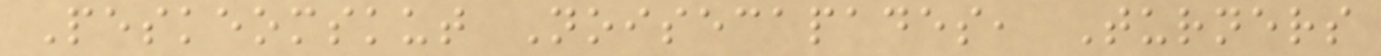Peskeomskut Noisecapades, Turners
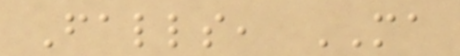Falls, MA
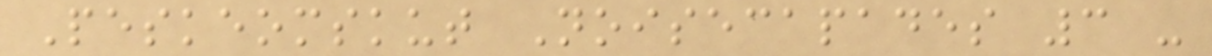Peskeomskut Noisecapades 3 -
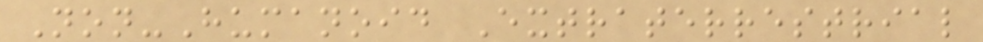Non-Humanoid Extraterrestrial
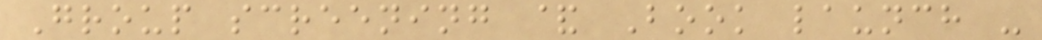Group screening & Book launch -
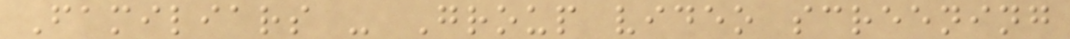Familiars - Group video screening
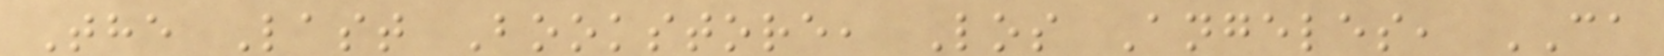The Last Bookstore, Los Angeles, CA
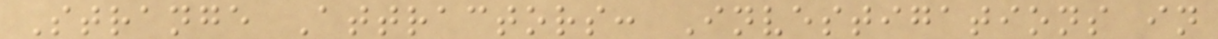Strange Attractors: Investigations in
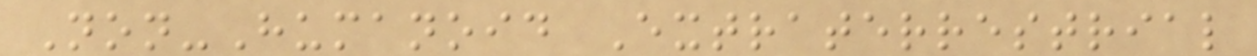Non-Humanoid Extraterrestrial
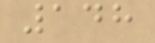148
